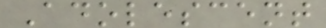Adolescent
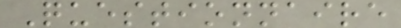Questionnaire
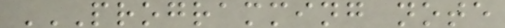PROGRAMMING NOTE
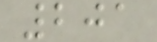201
